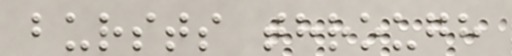bursts through
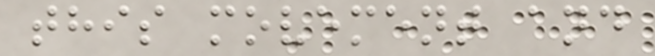this movement and
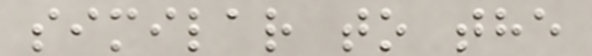similar to the
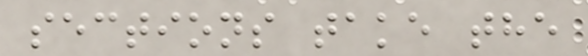sections take the
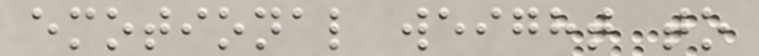emotional weight to
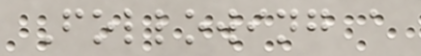Following a
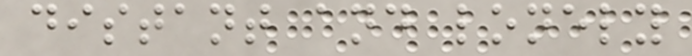distant and lonely
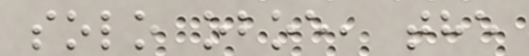solo oboe, the
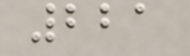221
